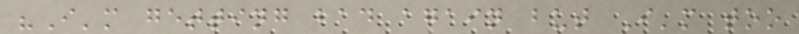"I'm getting bad again but I'm too
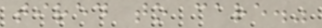tired to care."
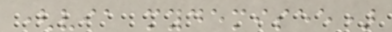(via mydemisee)
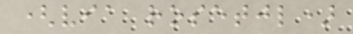(via rosetjl)
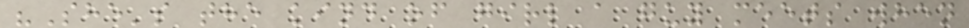"She's the kind of girl a guy meets when
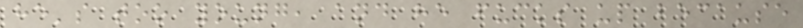he's too young, and he fucks up because
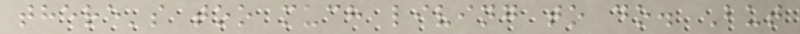there's too much living to do. But
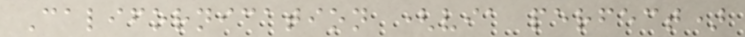Californication (via perfect)
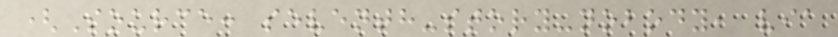(Source: seventh-story-nobody, via
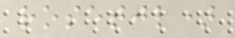rosetjl)
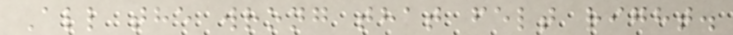All the wrong that felt right.
